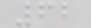62
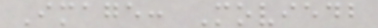Image: Moviedb
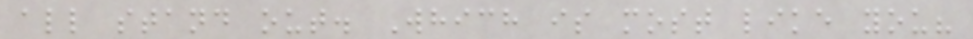all stand out. Which is most like you?
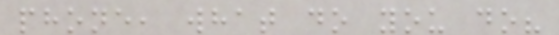phone, what do you do?
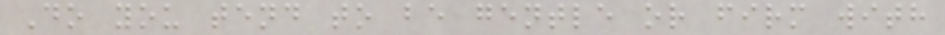Do you tend to be gentle or firm with
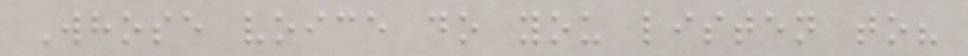Whose voice do you listen to?
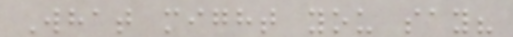What might you say?
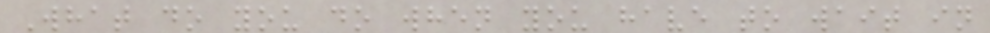What do you do when you have to wait in
